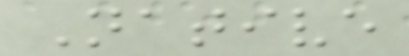Native
